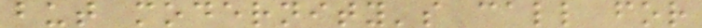but modernity's call for
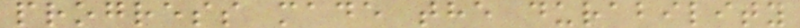progress made the durability
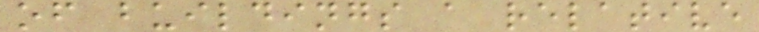of buildings a relative
